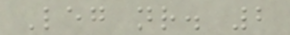Leg nr. 2
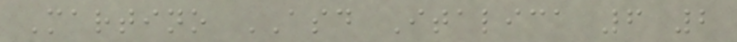Martino ASD Italica 6 2
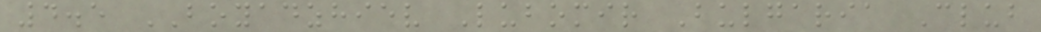4.5 BOYADZHIEV Lubomir Bulgaria Club
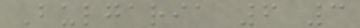Bulgaria 6 3
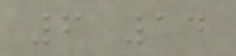6 14
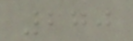270
